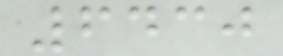6430
